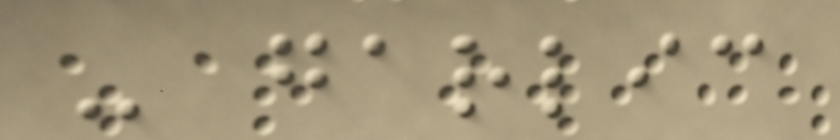- garlic
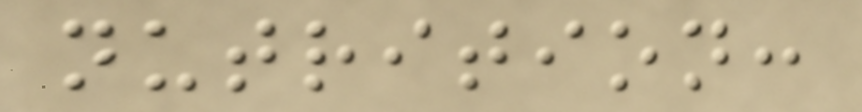nutrition:
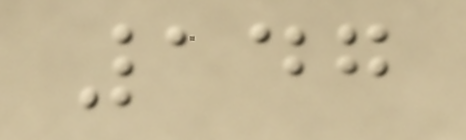147
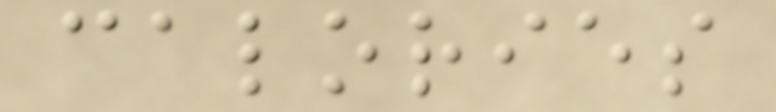calories
